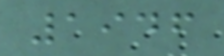1946
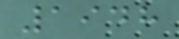1948
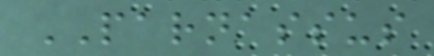PARNASSUS
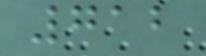712
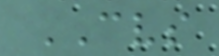CVS
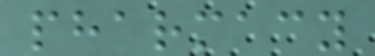pharmacy
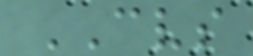CVS
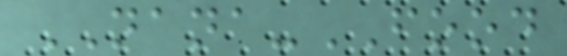NANA-FOOD
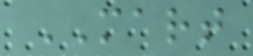MART
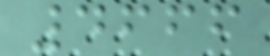4666
